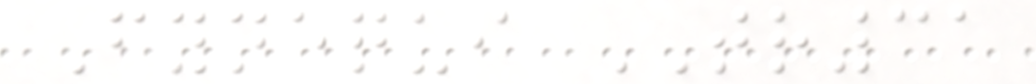Fynequi TR31
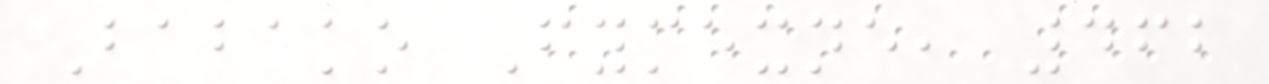Babako Fymexne, 462
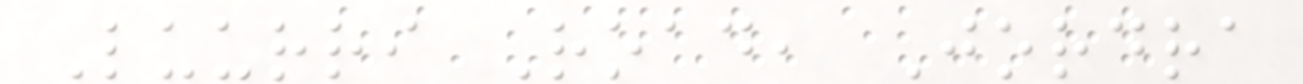Luurri Road, Jordra
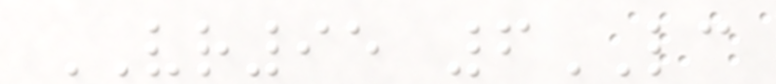VR95 6LC
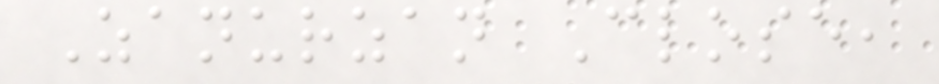Zanurzan Close,
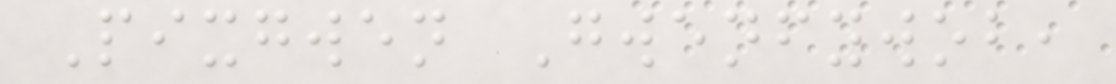Pixgwen Gwenfywob,
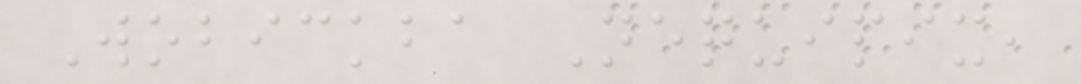Wobickba Nequipix,
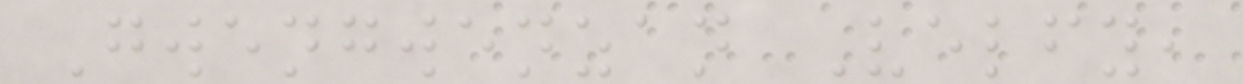Gwengwenzan Velfy,
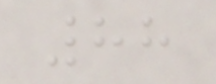88
